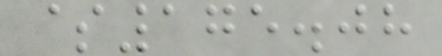$175.08
